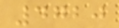4720
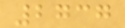2737
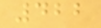422
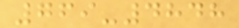769-4848
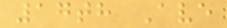17th Ave
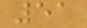51
